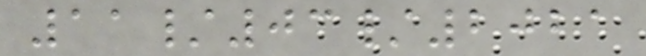11/03/2021
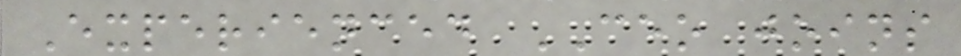Experienced CEO joins
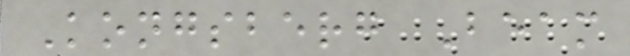Kongsberg Beam
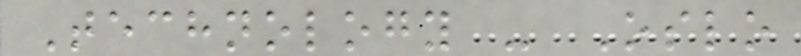Technology - Oslo
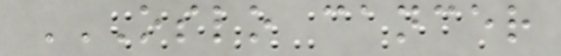OSLO CANCER
